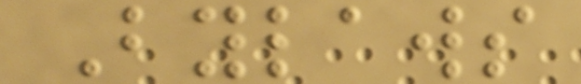Bylaws
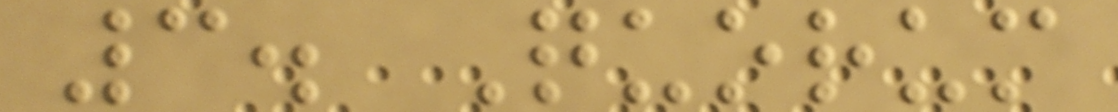3. Quorum
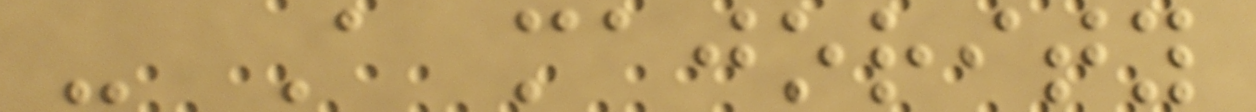- A majority
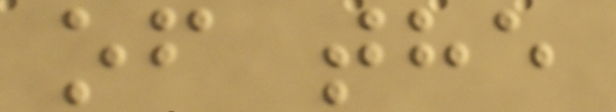of the
